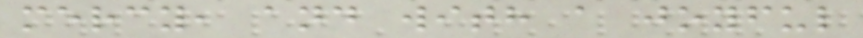mercy, and with a joyful
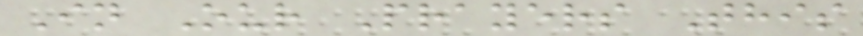In Our Prayers This
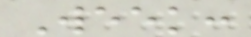Week:
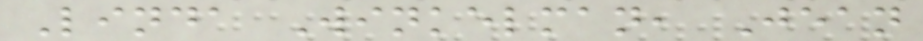Linda Winkelman, Jean
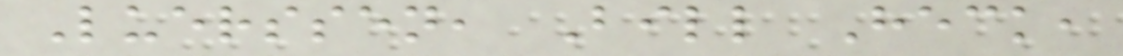Luerssen, Bill Heck,
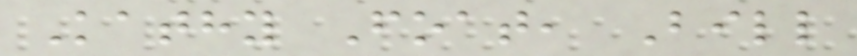Kathy Foat, Bill
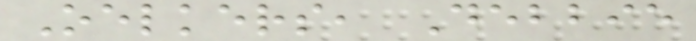Oelkers, Debbie
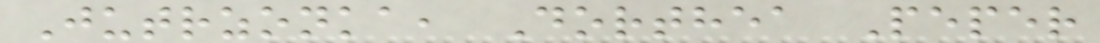Jutrzonka, Dorthea Peper
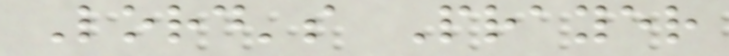Lord's Prayer
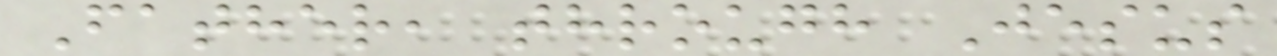Father, through Jesus
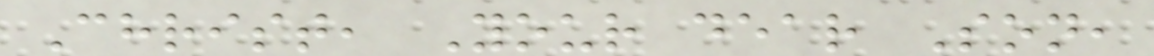Christ, Your dear Son,
